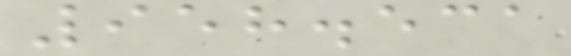958.531
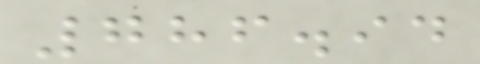786.94
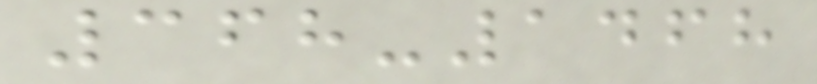368-1468
